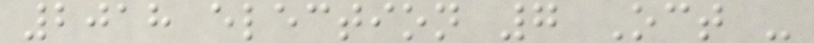2018 election 7 Oct -
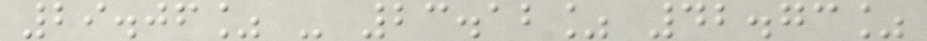29.06% - 23.12% 42.73%
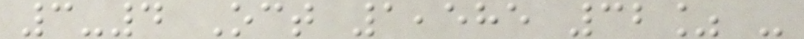3-4 Oct 1,585 32% -
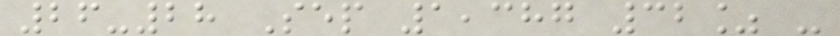26-28 Sep 1,387 32% -
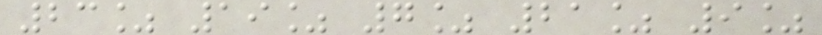23% 19% 7% 21% 9%
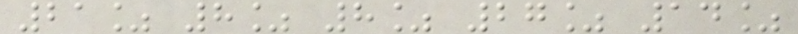21% 8% 8% 27% 14%
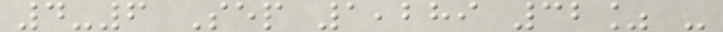4-6 Sep 1,289 32% -
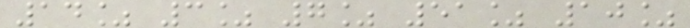14% 3% 7% 51% 10%
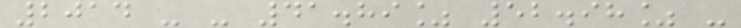2014 - - 41.89% 52.98% -
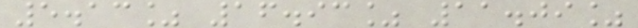5.13% 16.93% 11.09%
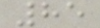85
